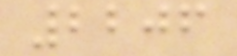2206
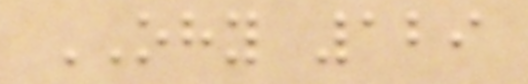OHY 129
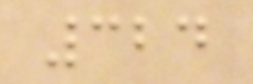324
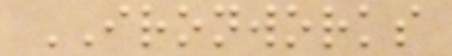IRONWORKS
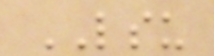LSU
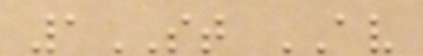1ST AV
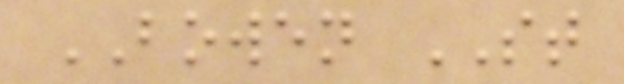BOWEN ST
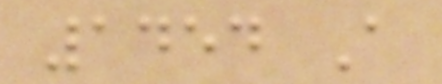1454 A
